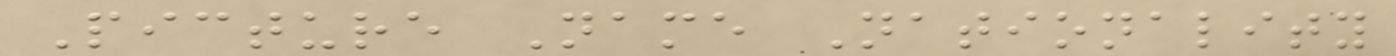Picture Name Nationality
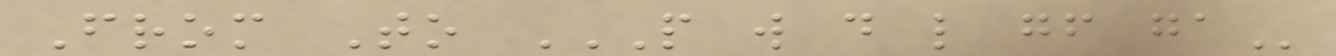From To P W D L GF GA
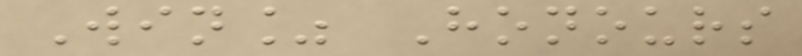Win% Honours
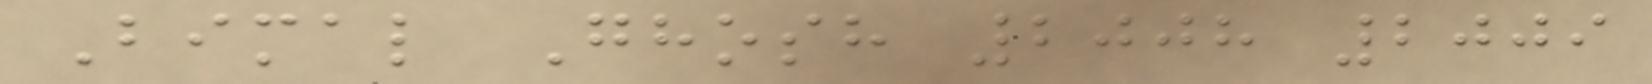Bimal Ghosh 2008 2009
